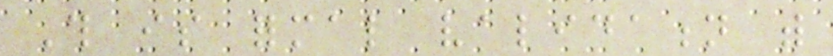This is formal validation with
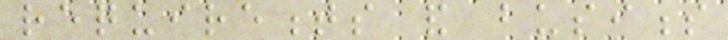requirements and business
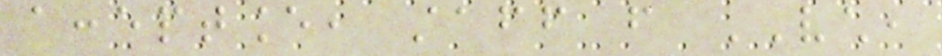acceptance, staff from VCH,
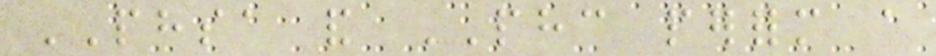PHSA and PHC perform a
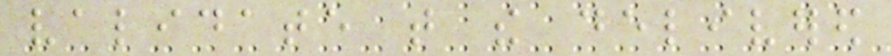validate that the delivered
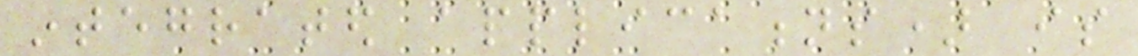integrated applications) is
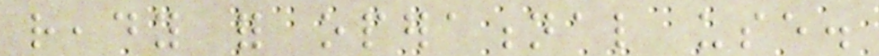ready for operational use.
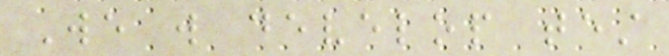We will develop test
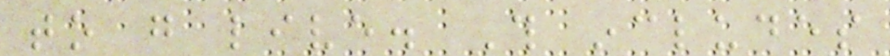to go live. This includes
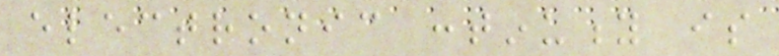electronic continuity is
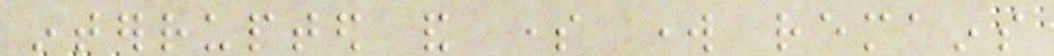interrupted and some work remains
